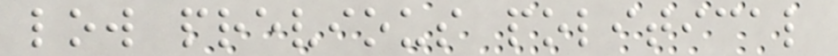low previous political
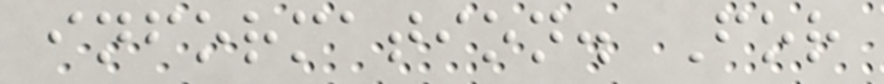information. For
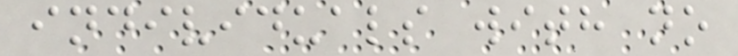individuals with no
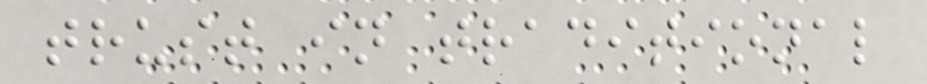trust in traditional
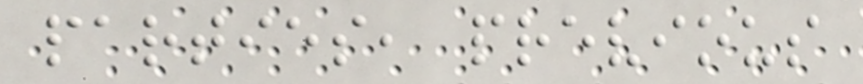parties, previous
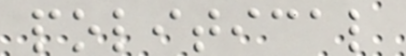political
